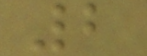2
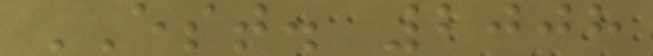EST. 2008
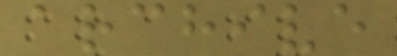archive
